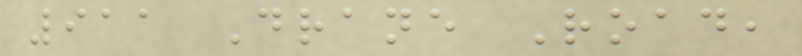911 Drane Road,
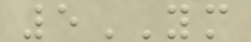5YM
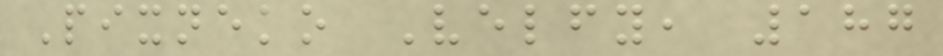Pixneko Velfy, 187
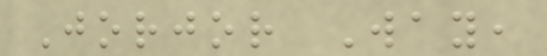Jorjor Way,
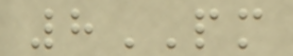8PM
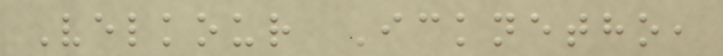Velkour Icknetho,
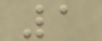1
